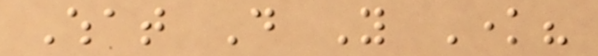What Do You Know?
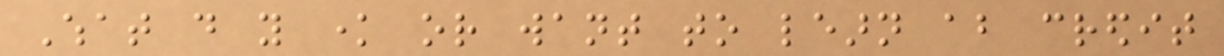What do you know or want to learn about credit
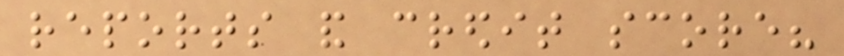reports and credit score?
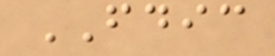FDIC
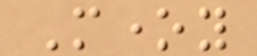Money
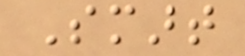Smart
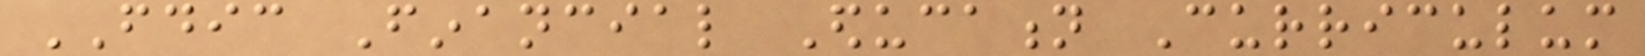FDIC Financial Education Curriculum
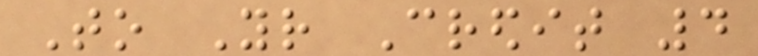To Your Credit 4
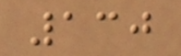130
